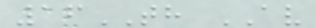16TH AV
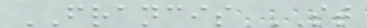FRANCIS ST
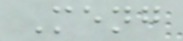Meng
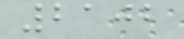2102
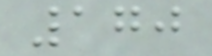170
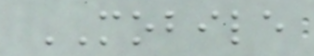MOBILE
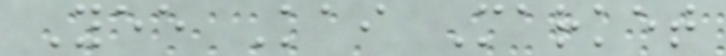Yee Kai Market
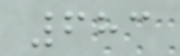683
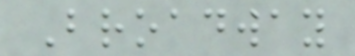Broadway
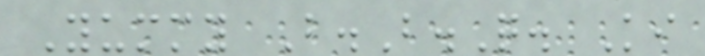Yummy B.B.Q. Ki
